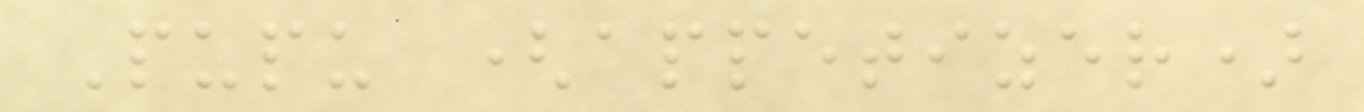Pupu (appetizer)
